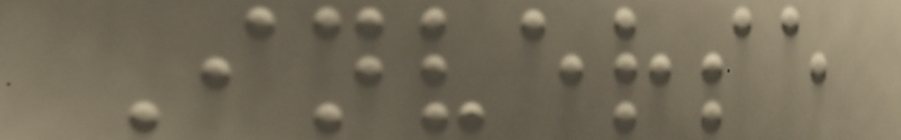Inverse
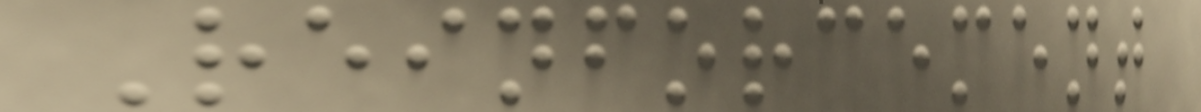Reinforcement
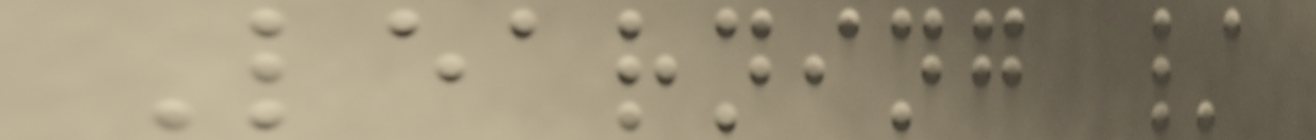Learning /
